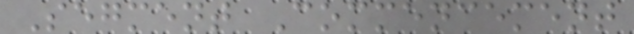Segment Commencement
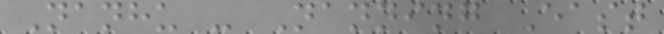Nanhu - Nanning East
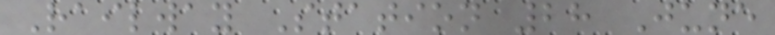Railway Station 28 June
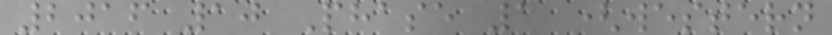2016 10 Phase 1 (western
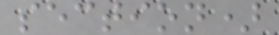section)
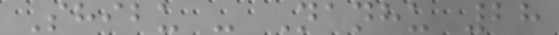Shibu - Nanhu 28
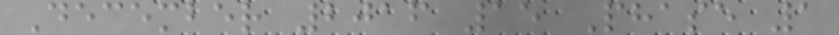December 2016 15 Phase 1
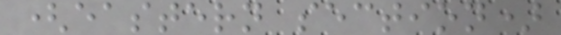(eastern section)
